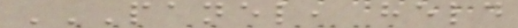PANEL, HELD
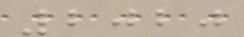2020
